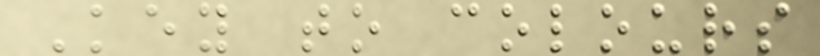Key to colours
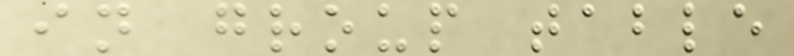in group table
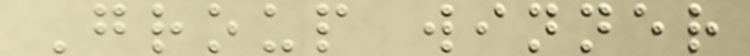Group winner
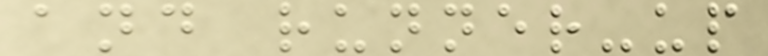and runner-up
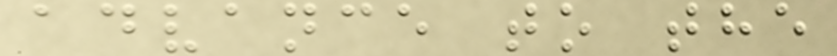advance to the
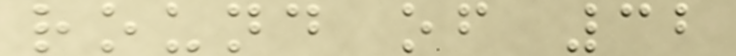round of 32
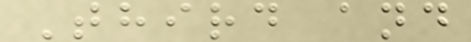Third and
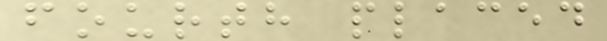fourth placed
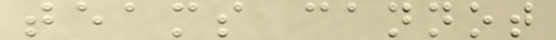teams cannot
